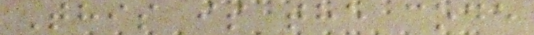This is the code
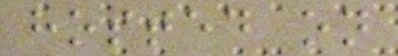hosted on
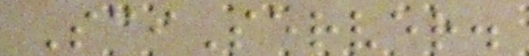SciServer.
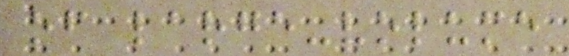of large-volume
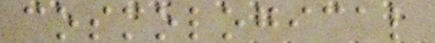cosmological
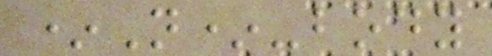*N*-body
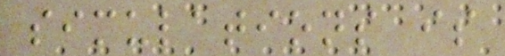simulations is
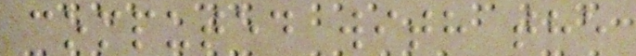computed with the
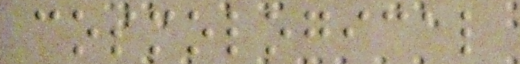cosmological
